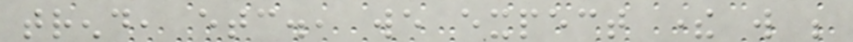trend, etc., we expect there will be
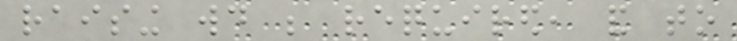raising would be required, and to
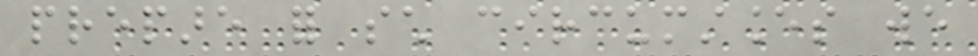prepare for such circumstances we
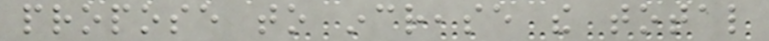propose to increase the total
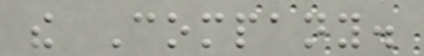the Company.
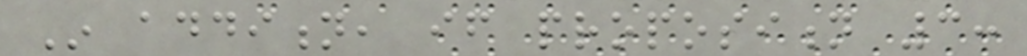In addition, if proposition 3:
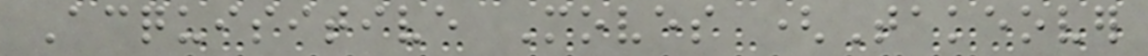Acquisitive Moves (Takeover
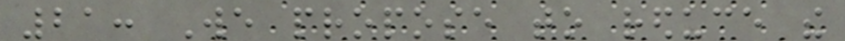21: We propose to reduce the
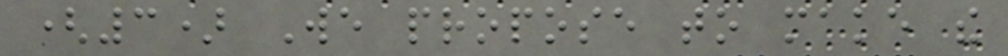(3) We propose to make the
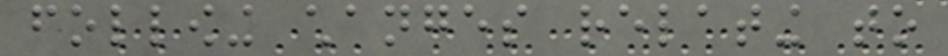following changes relating to
